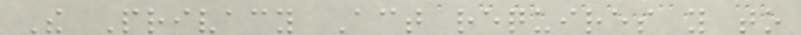The Privacy Act requires you to
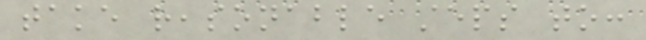take reasonable steps to:
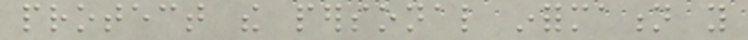protect the personal information you
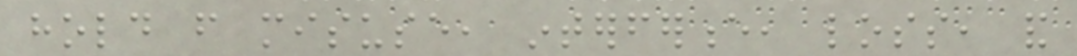hold from misuse, interference, loss, and
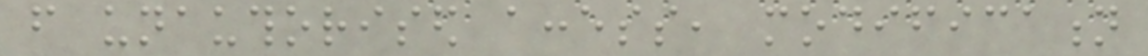from unauthorised access, modification
